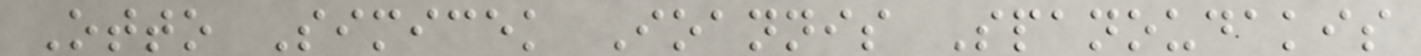Otto Simicek Ioannis Spanoudakis
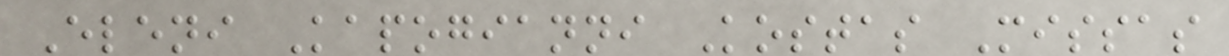Eleni Kapogianni Kostas Missas
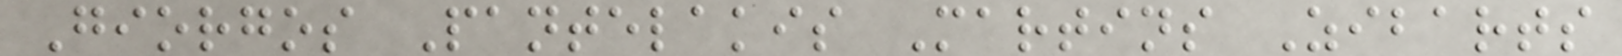Giorgos Pantelakis Martins Zibarts
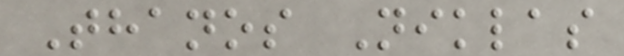Thanos Niklas
